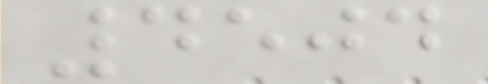4504
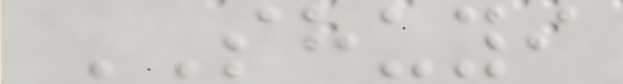SHUYI
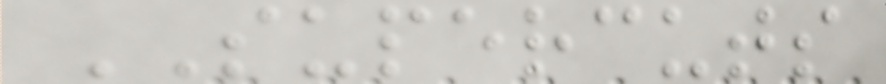SUPERCUTS
